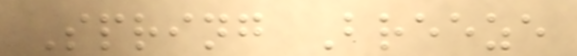Spring Breeze
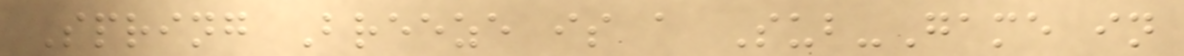Spring Breeze is a Sub-Game in
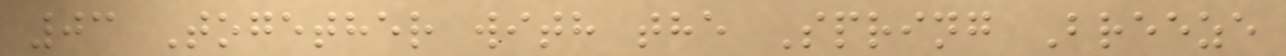03 Together with the Spring Breeze
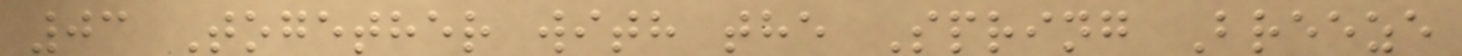03 Together with the Spring Breeze
